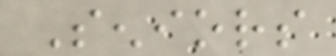Seniors
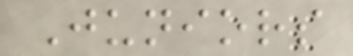Juniors
